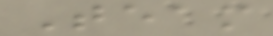Team
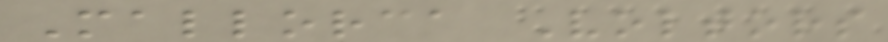Mallorca Voltors
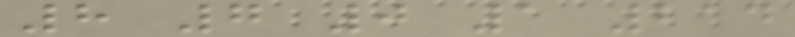8 7 0 1 214
